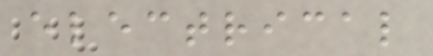electrical
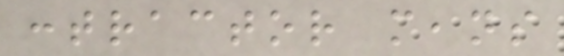contractor means
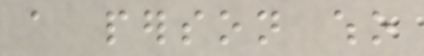a person who
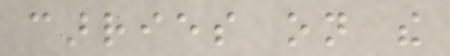carries on the
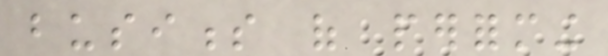business of performing
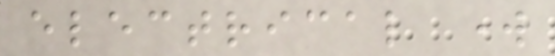electrical work
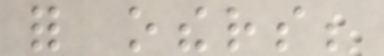for others;
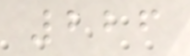226
